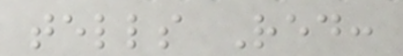tells Red:
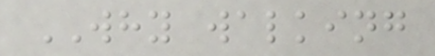WHY walking
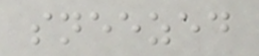sneezed
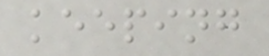keeping
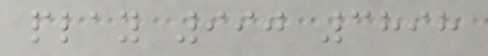play 990 3898
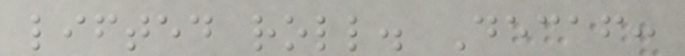lifted roll. Decaf:
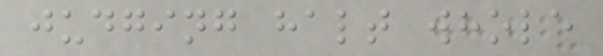judging halt whole
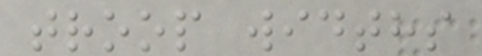troop widths
